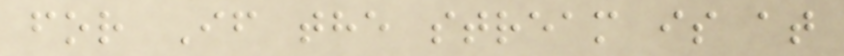for If the stream is at
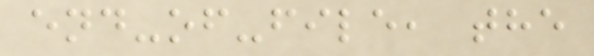end-of-file, the
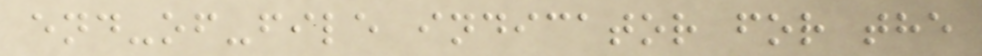end-of-file indicator for the
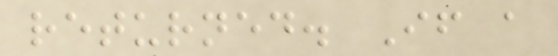returned. If a
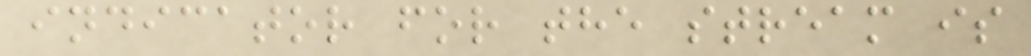indicator for the stream is
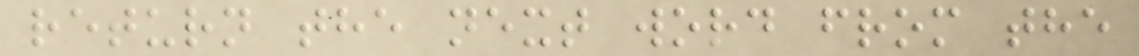return the next word from the
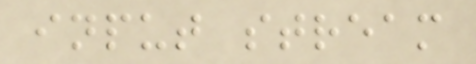input stream
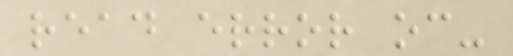read error oc-
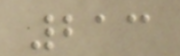213
